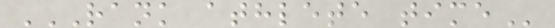RANK ATHLETE TIME
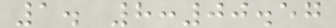1. 8:00.57
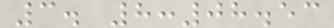3. 8:08.53
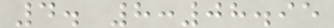4. 8:08.95
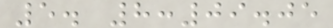5. 8:09.05
